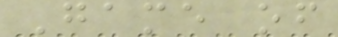Game of
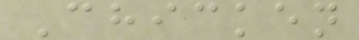Chicken
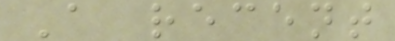A recent
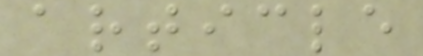article
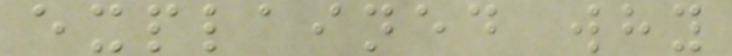explained why
